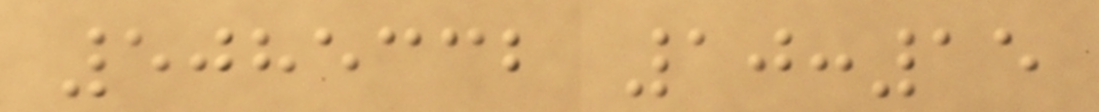5085332 10:15
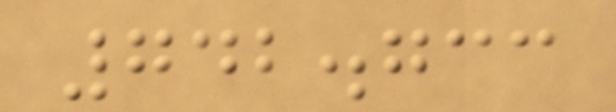742.733
